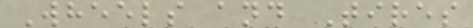Wheels and Tires
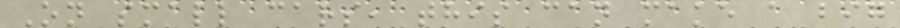On small cars, this can make a big
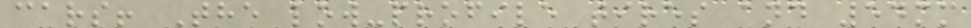cars! The low-profile tires and 54mm
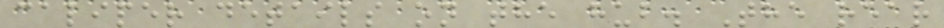caliper details on the hub. The rear
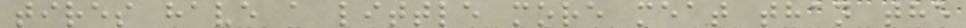tires have a little more meat than the
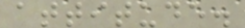attitude.
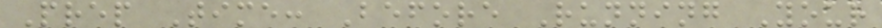Prep Time: Before Running Your
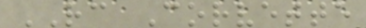RC Corvette
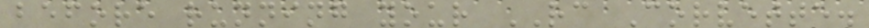before running your RC Corvette.
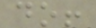do!
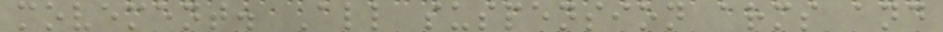movement. All suspension arms and
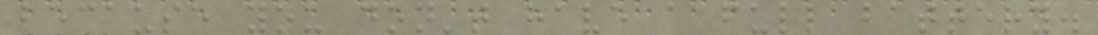because you don't have a full battery.
